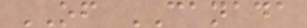OF CANADA
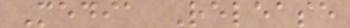Media Release
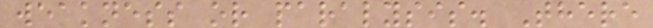weakness or paralysis. There
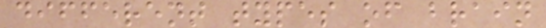different types of brain
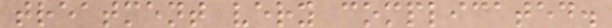treatment very complicated.
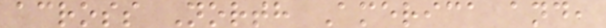across North America and,
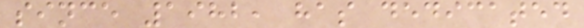since 1982, has dedicated
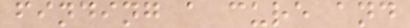finding a cure and
